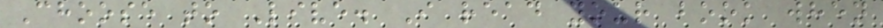Choose to Live. I read your book when
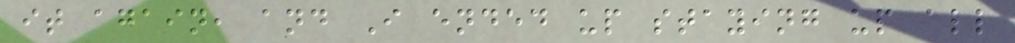it again, and I ended up staying up all
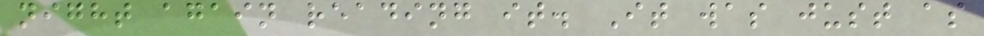night again reading it. It was just as
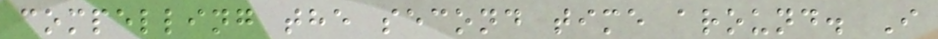compelling the second time around. I
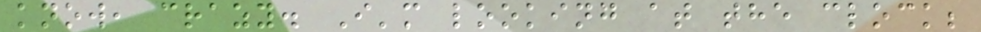know, crazy. I'm looking at the clock;
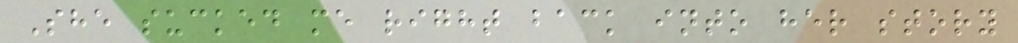She sucked me right back into her story
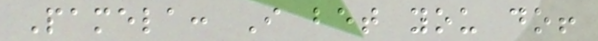Pamela: I bet you do!
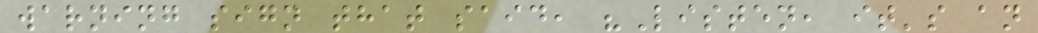warning sign that said, "Listen, it's an
